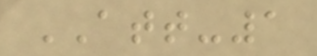ATT-1
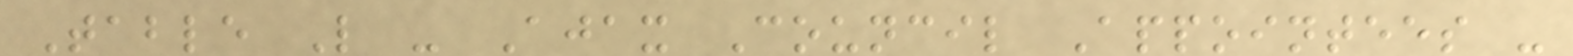Table L - Ajax Council Appointees -
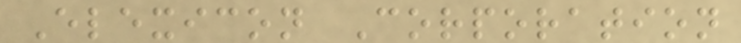Elexicon Corporation
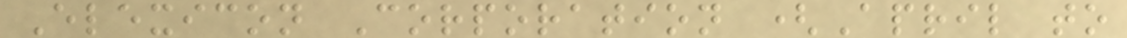Elexicon Corporation (April to
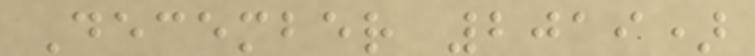December 2019)
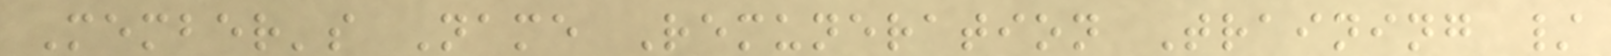Member's Name Remuneration Training /
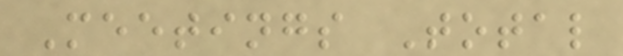Meetings Total
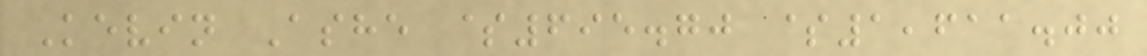Kevin Ashe $695.70 $1,611.00
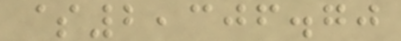$2,306.70
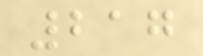217
